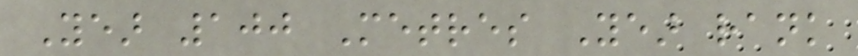Year 100 Metres Year rank
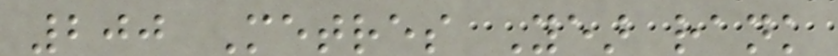200 Metres Year rank
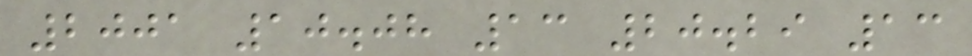2001 10.08 13 20.29 13
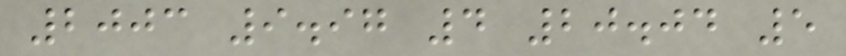2003 9.97 4 20.04 5
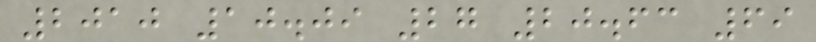2010 10.09 27 20.63 69
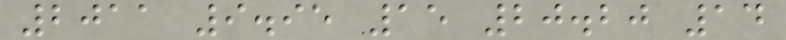2011 9.95 15 20.20 14
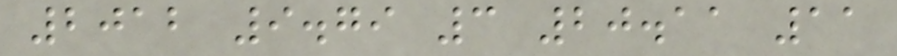2012 9.79 3 20.11 11
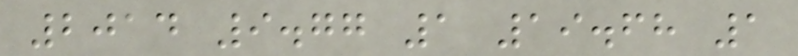2014 9.77 1 19.68 1
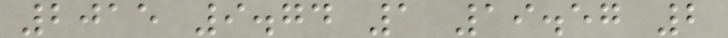2015 9.74 1 19.57 2
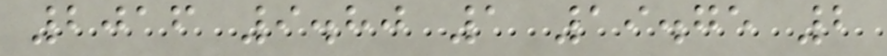2016 9.80 1 19.75 2
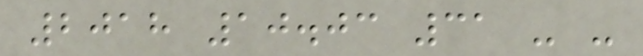2018 10.03 31 - -
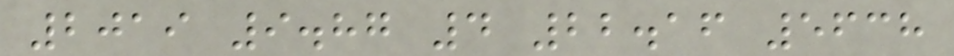2019 9.87 4 22.16 5638
